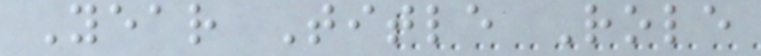Year Title Role
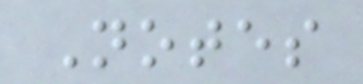Notes
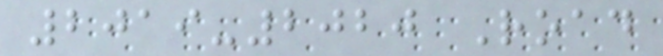2019-2020 Road
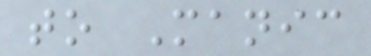to Manic
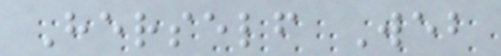Herself Web
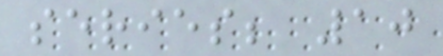series; 10
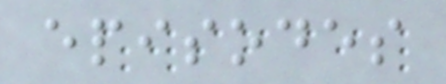episodes
